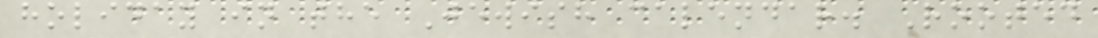holiday in the Jewish calendar. Rooted
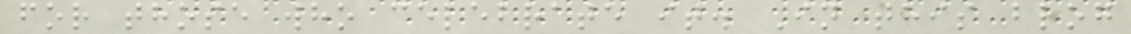for those who celebrate it. In this blog
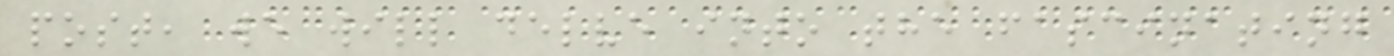post, we will delve into the fascinating
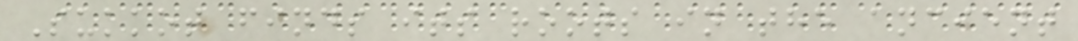Sukkot finds its roots in the ancient
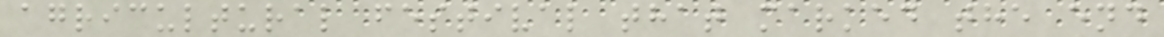agricultural festival that marked the end
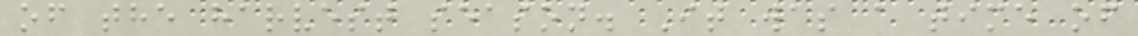of the harvest season. It was a time of
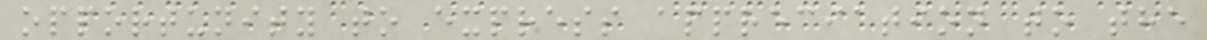opportunity to express appreciation to the
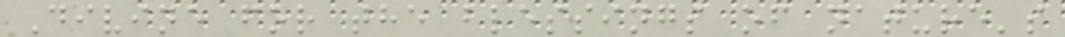Divine for the blessings of nature's
